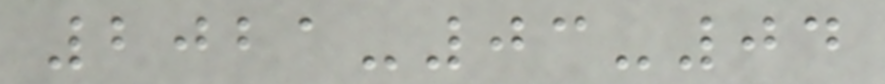2021-03-04
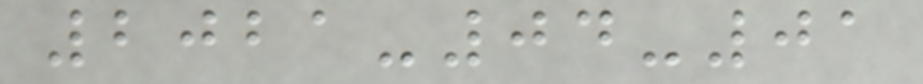2021-04-01
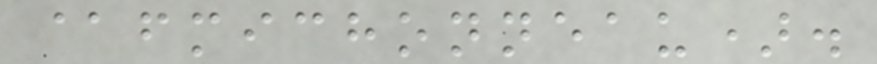@fmichonneau).
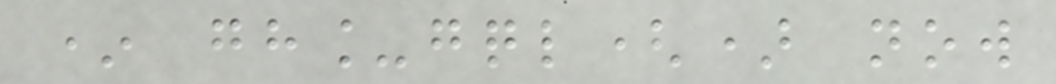* gh_gql() now
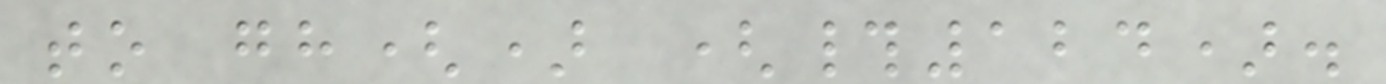to gh() (#124).
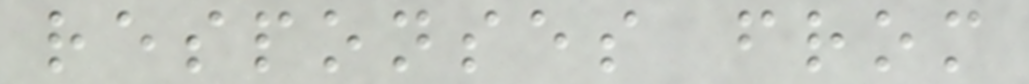responses from
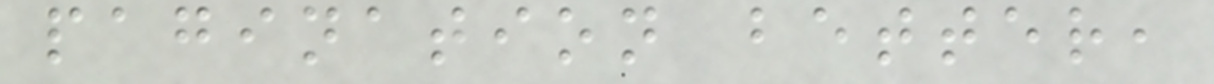pagination better,
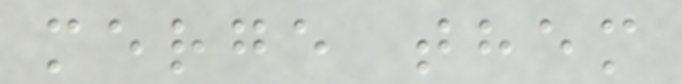merge them
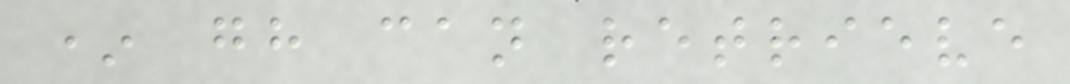* gh can retrieve
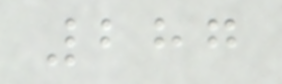287
